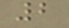2
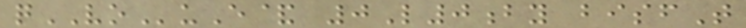qVOuE& 0L0by bisfT
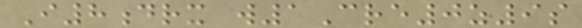I8drx w1Cre0z9s
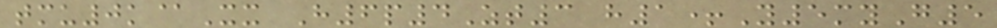tmu0k@Xx H6p4Zt3 h1+Y5myG5
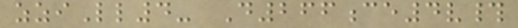zziLl4- D266ce4v#
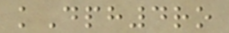kDph4ro
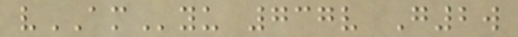vAMyu 737v G2w
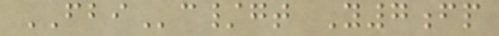FBIc/gt Y7fp
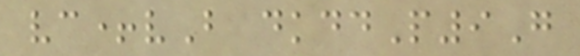vc+vB dkddP9G
